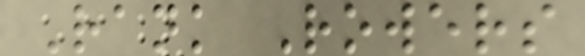Rank Rowers
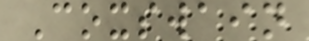Coxswain
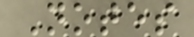Notes
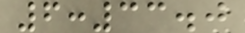6:33.0
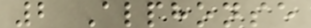2 Alphonse
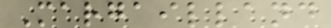Margailland
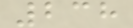238
